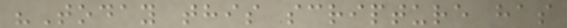"Today this scripture has
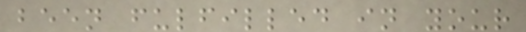been fulfilled in your
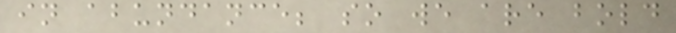in abundance; so we are bold
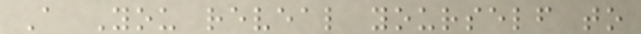A You reveal yourself to
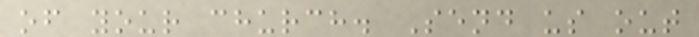of your church. Send us out
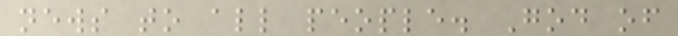news to all people. God of
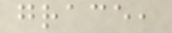grace,
